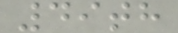49th
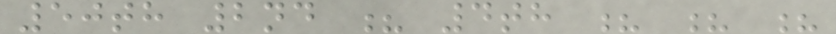50th 2nd ? 4th ? ? ?
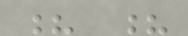? ?
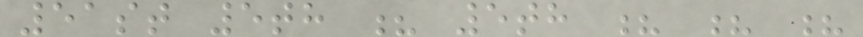51st 5th ? 5th ? ? ?
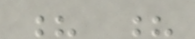? ?
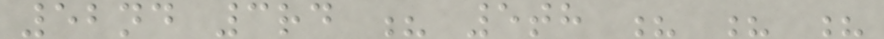52nd 3rd ? 5th ? ? ?
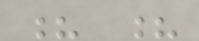? ?
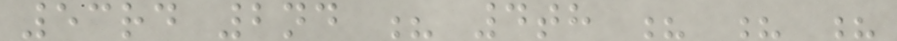53rd 2nd ? 4th ? ? ?
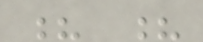? ?
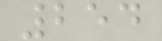254
